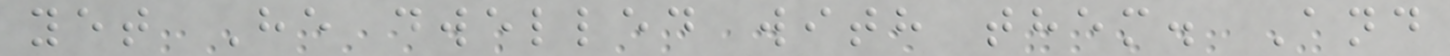yet He dwelled with them. And
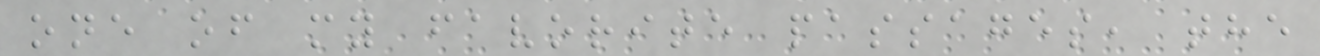one of my favorite passages, the
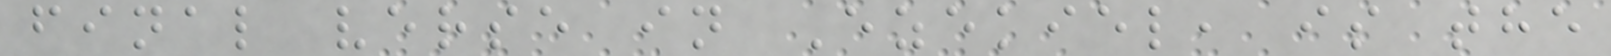final verse in Ezekiel, is the
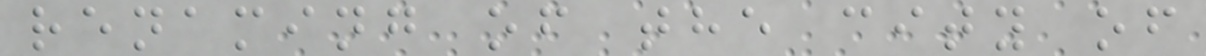renaming of the city of
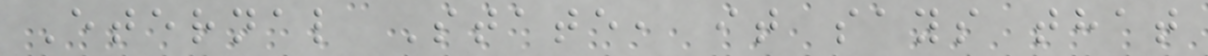Eternal State, it says that
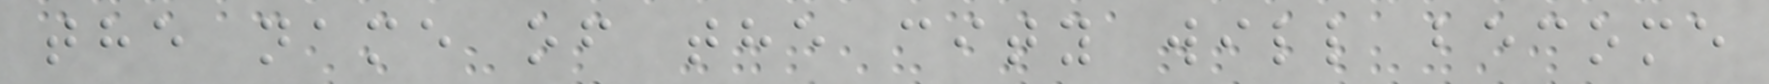the name of the city will become
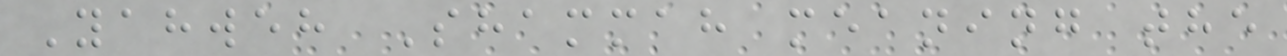Yahweh Shammah meaning the
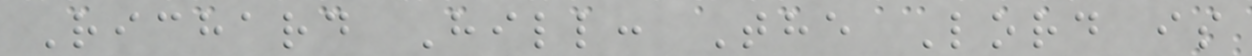Richard Hill: The Lord is
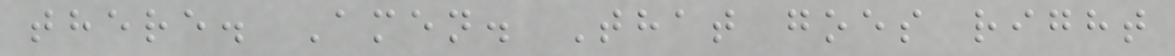there. Amen. That goes right
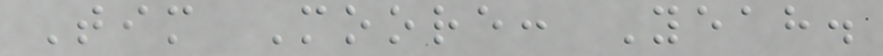Tim Moore: Yeah.
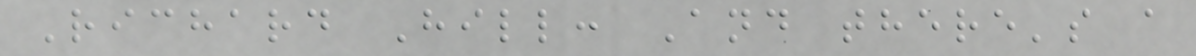Richard Hill: And there's a
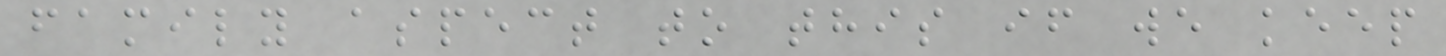family aspect to this if we keep
